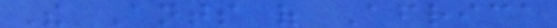The Ants of Africa
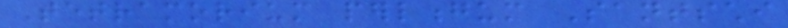Tetramorium perlongum Santschi
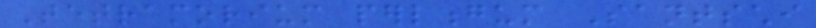Tetramorium perlongum Santschi
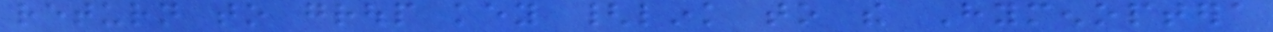return to group key {link to the Hymenoptera
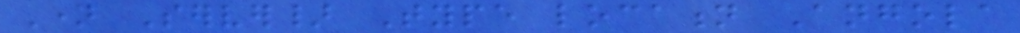Name Server} Type location Angola
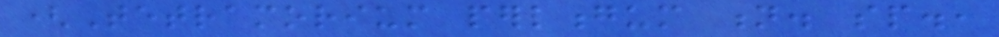(Tetramorium perlongum n. sp.,
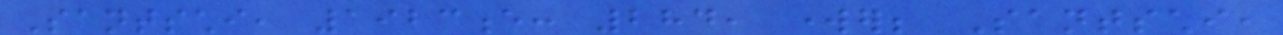Santschi, 1923e: 284, worker; Santschi,
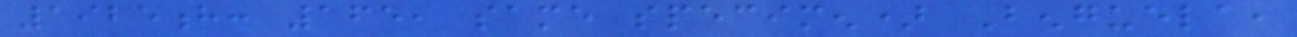1925h: 165, same specimen) Benguela,
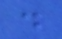.
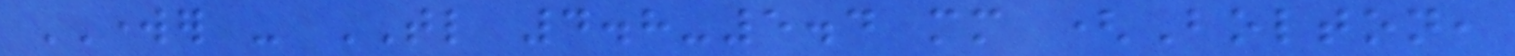WORKER - TL 4.8-5.4 mm (Bolton,
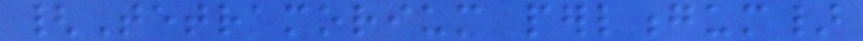{Tetramorium perlongum}
